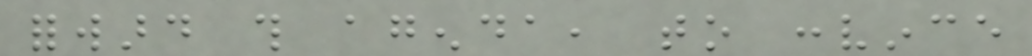forward this agenda, to convince
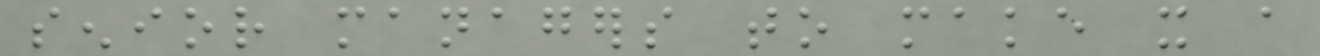senior managers to make it a
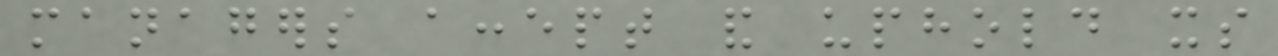managers accept and uphold its
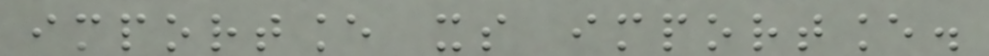importance its importance.
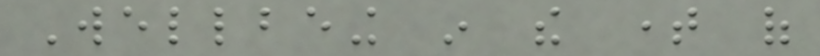Wellbeing in the time of
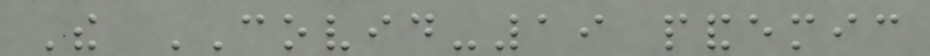The COVID-19 pandemic
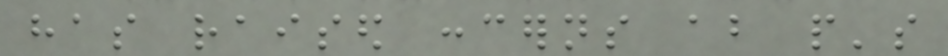has raised concerns about people's
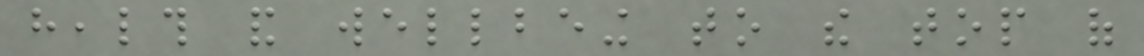health and wellbeing to the top of
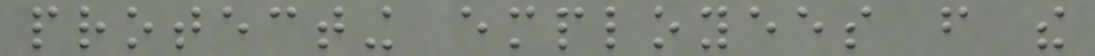protecting employees from the
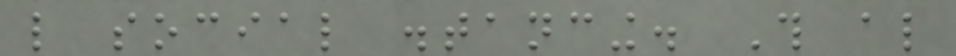like social distancing. This also
